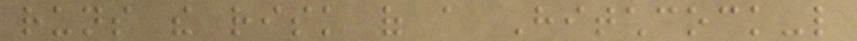runs the risk of a Hitchcock-like
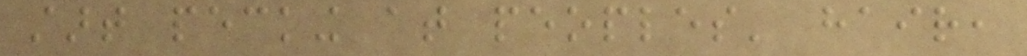start pecking at peoples' hair,
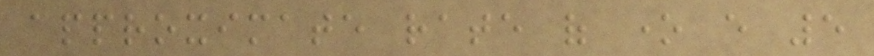approximate rate of one every 5
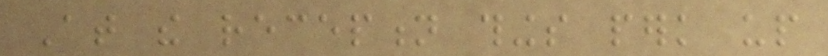At the reception things perk up
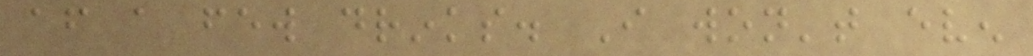after a few drinks. I won't even
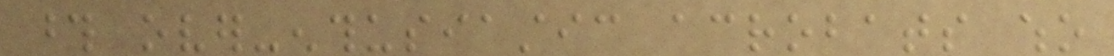those over-enthusiastic acrobats who
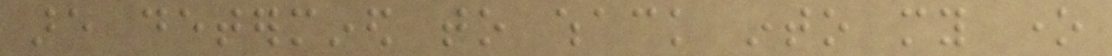are determined to whack into my one
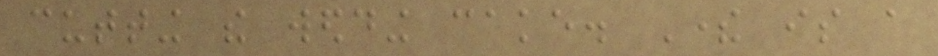cutting the wedding cake. There is a
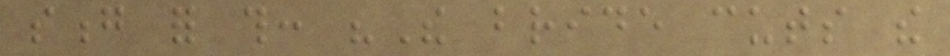song for this: "The bride cuts the
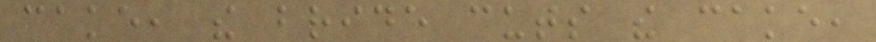cake, the bride cuts the cake,
